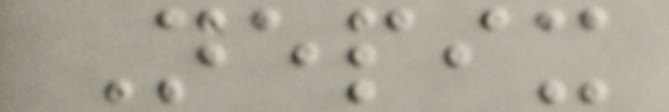Nepix
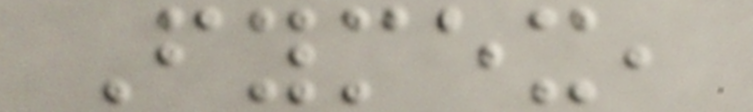Fymex,
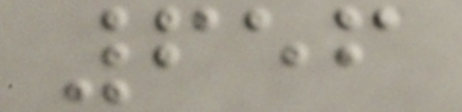656
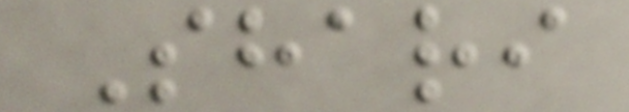Shari
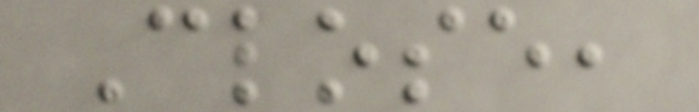Close,
